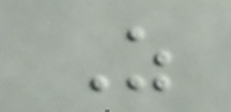As
